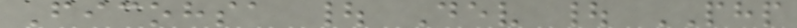Ficohsa | Dev | PHP
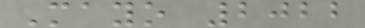Mayo 2022
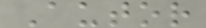Autor
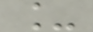_
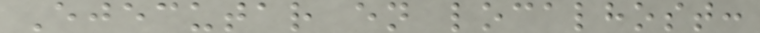Ejecutar en localhost:
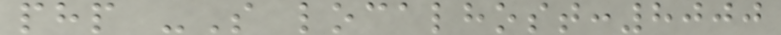php -S localhost:8000
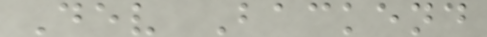Dev Backend
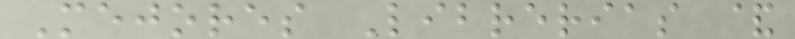Mejores Librerias &
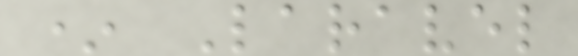* Laravel
